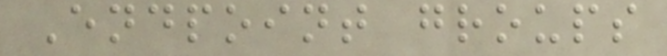Endpoint groups
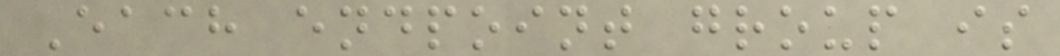Each endpoint group is
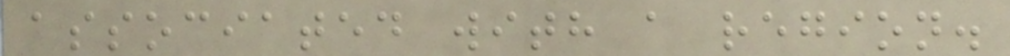associated with a region.
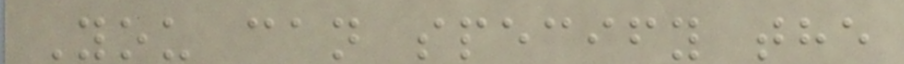You can specify the
